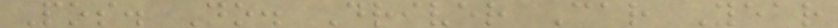Pos. No. Driver Car Year
